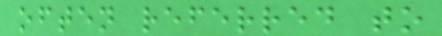often referred to
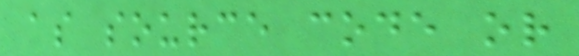as source code or
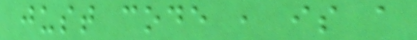just code , is a
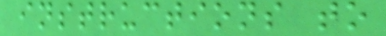instructions to
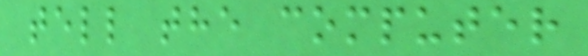tell the computer
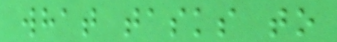what tasks to
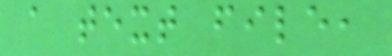a text file,
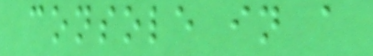console in a
